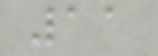11
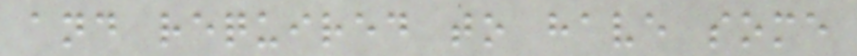and required to have some
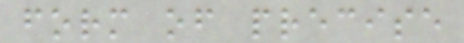form of precise
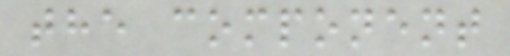the component
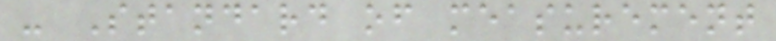- Standard of measurement
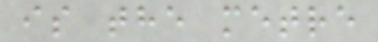is the metre
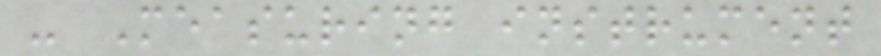- Measuring instrument
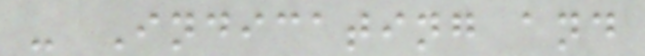- Indicating and
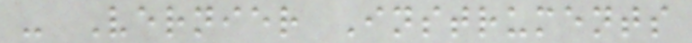- Vernier Instruments
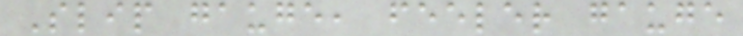Slip gauge, feeler gauge
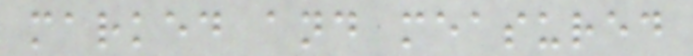marked and measured
